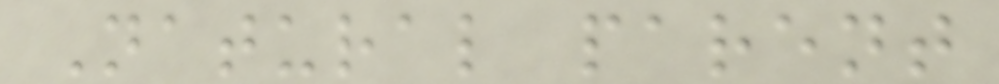Natural parent
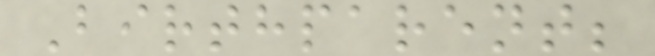Birthparent;
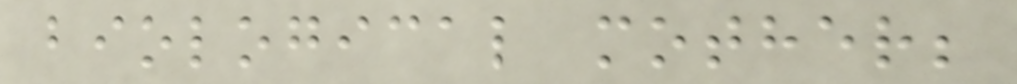biological mother;
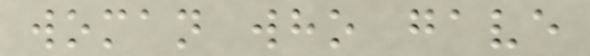woman who gave
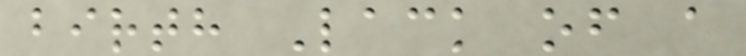birth Lack of a
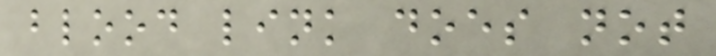blood link does not
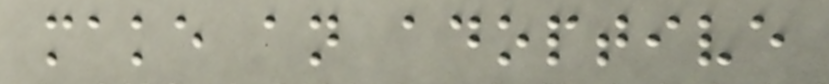make an adoptive
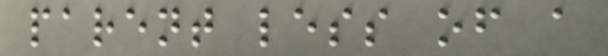parent less of a
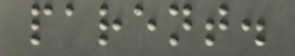parent.
